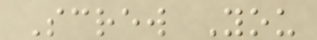Screw You
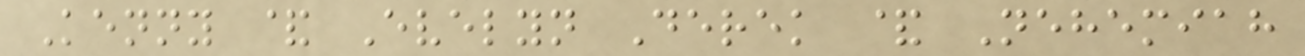Kenny & Evelyn Derek & Nehemiah
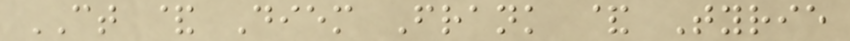CT & Diem Frank & Tyrie
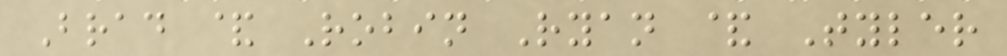Brad & Robin Ryan & Tyler
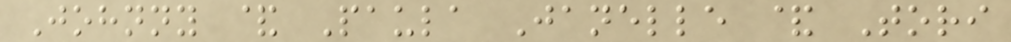Johnny & Paula Janelle & Tori
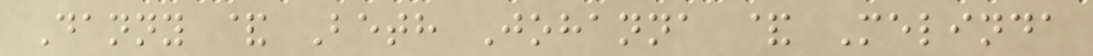Danny & Beth Johanna & Melinda
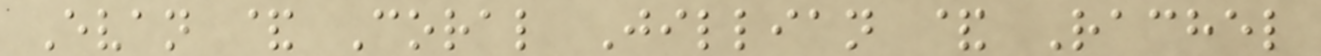Evan & Coral Jillian & Rachel
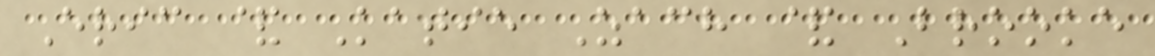Eric & Katie Zach & Brooke
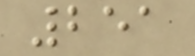251
